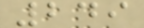249
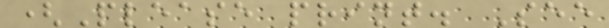(Please print. See
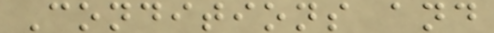Conditions and
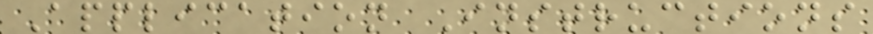Application Instructions
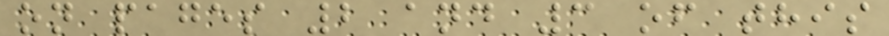on pages 2 and 3 of this
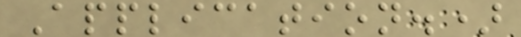Application.)
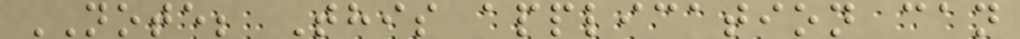NOTE; This application can
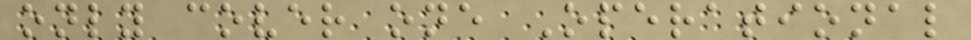only cover one Operational
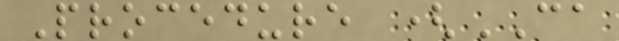Procedure (CA
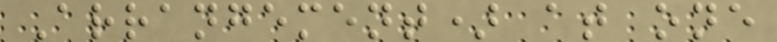Arrangement) at one
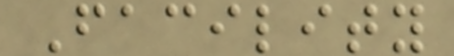Facility
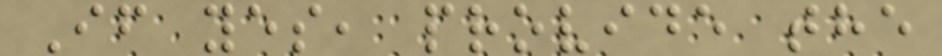If yes, provide the
